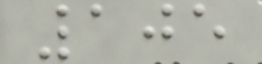105
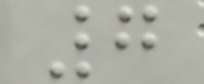7
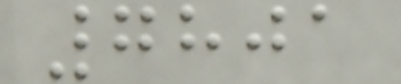7801
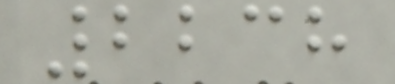2238
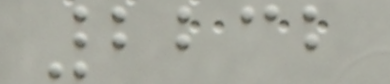2232
